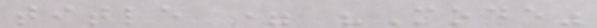title = "Mode"
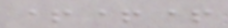+++
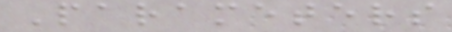Parameters
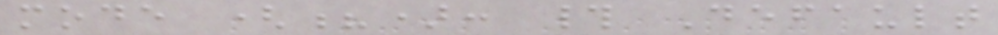mode (?): # Default
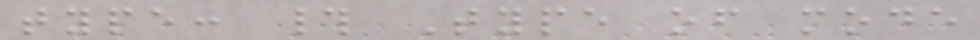type: # Type of mode
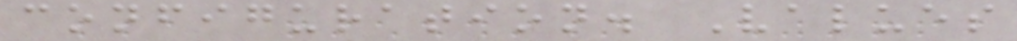configuration. Values
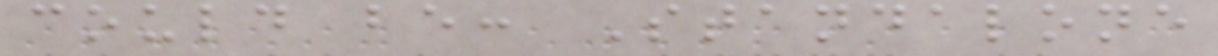could be: Standalone
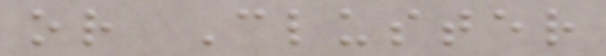or Cluster
